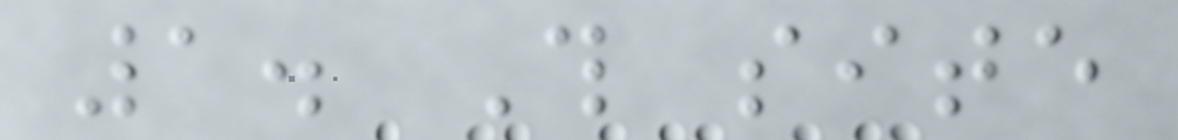1. This site
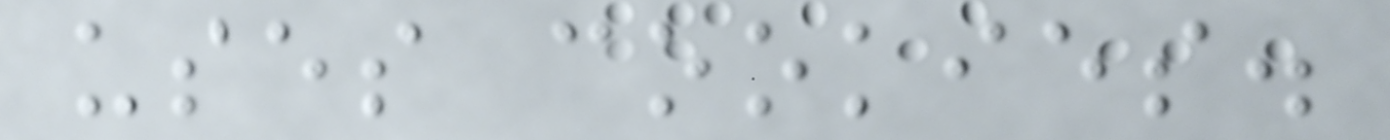uses cookies.
